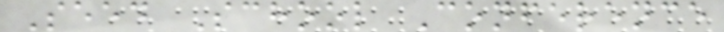Seed School Conference
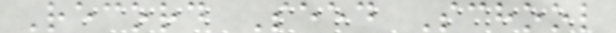Record Seed School
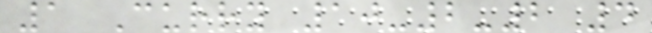1 Curry 10-2-2 4
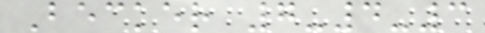Becker 7-4-3
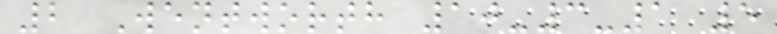2 Wentworth 10-3-1 5
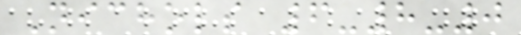Nichols 6-8-0
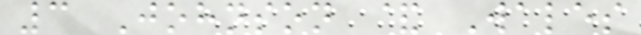3 Johnson & Wales
